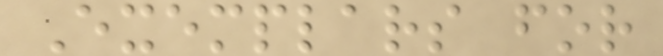Exemplars for
